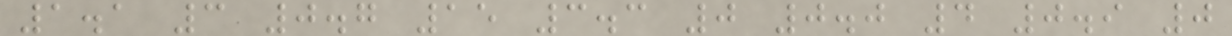1.1 3 0.7 15 3.3 0 0.0 4 0.9 0
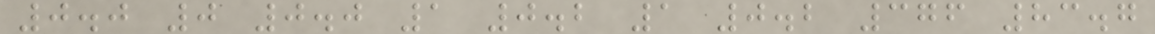0.0 0 0.0 1 0.2 1 0.2 376 83.7
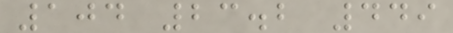104 23.2 449
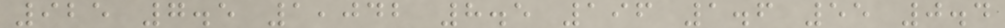925 7.5 1,042 8.5 196 1.6 55 0.4
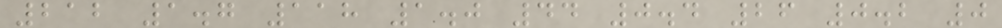212 1.7 118 1.0 44 0.4 26 0.2 0
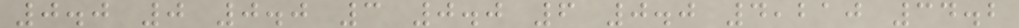0.0 0 0.0 3 0.0 6 0.0 4,210 34.2
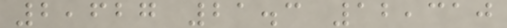2,627 21.3 12,310
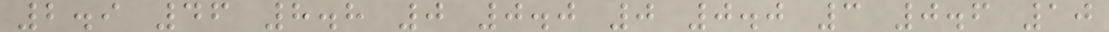2.9 46 8.8 0 0.0 0 0.0 3 0.6 10
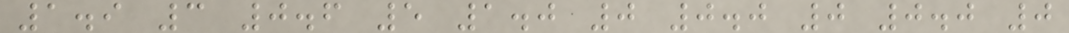1.9 3 0.6 5 1.0 0 0.0 0 0.0 0
